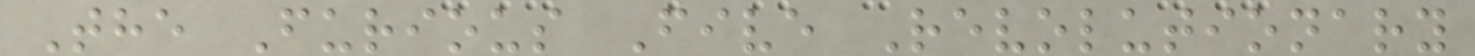The Furious Five Revolutionary
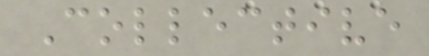Collective
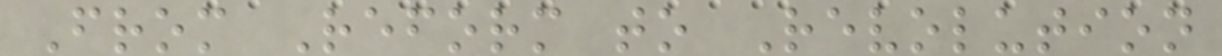From Reform to Revolution
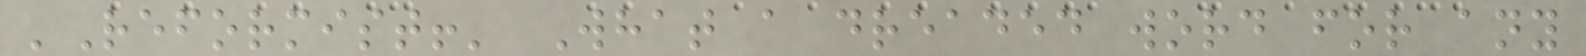'Reformist!' What a dreaded word for any
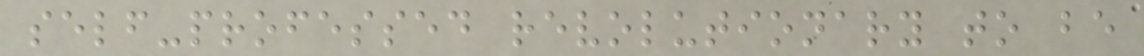self-professed revolutionary to be
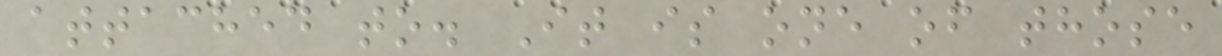attached to. It is one of those
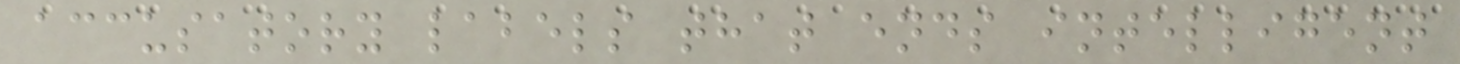accusatory labels that ends intelligent
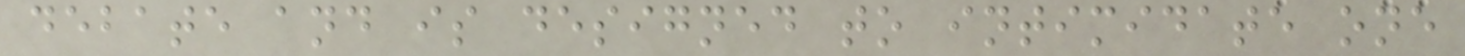debate and is designed to intimidate one
